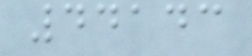44143
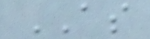AS
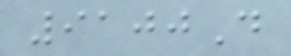9100D
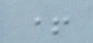+
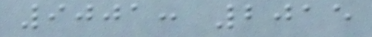9001: 2015
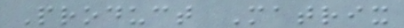Product Matrix
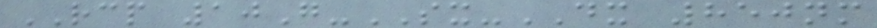RCP 10G-SX-DX 850nm
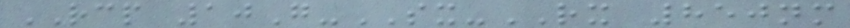RCP 10G-SX-RX 850nm
